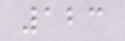123
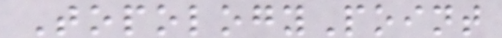TopologyPoint
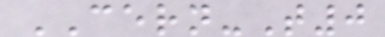CERN-T0
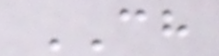CH
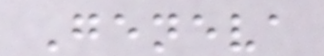Geneva
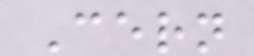Cern
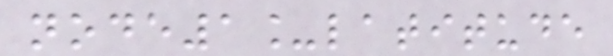node1_latitude
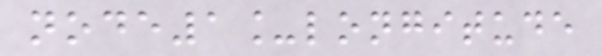node1_longitude
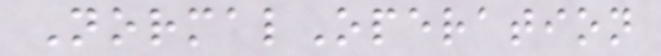NormalOperation
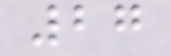27
